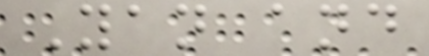Yan and
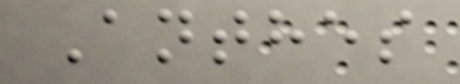Anthes
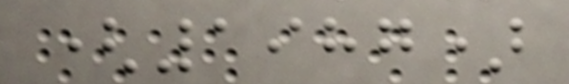(1987)
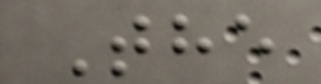The
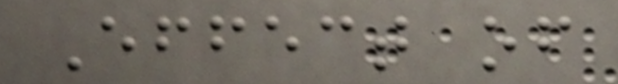Effect of
